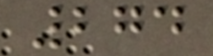274
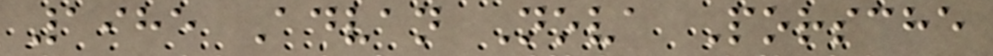1985 Advan Nova Porsche
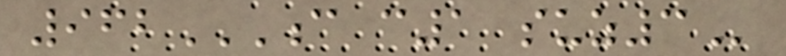962C C1 SUZ3
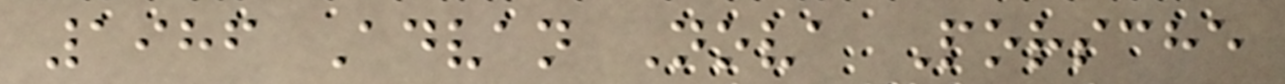1986 Advan Nova Porsche
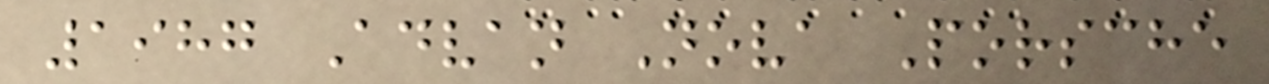1987 Advan Nova Porsche
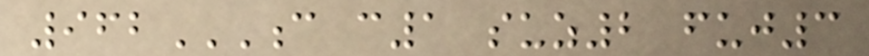962C C1 SUZ2 FUJ3
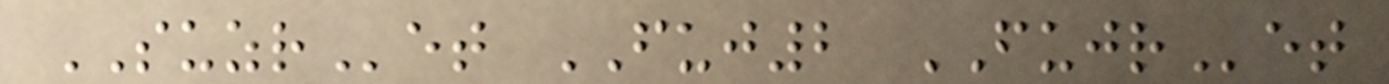SUZRet FUJ2 FUJRet
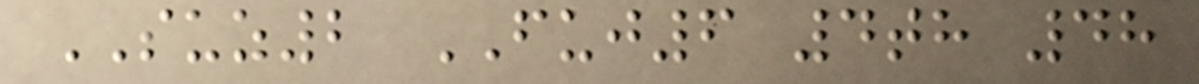SUZ2 FUJ6 4th 48
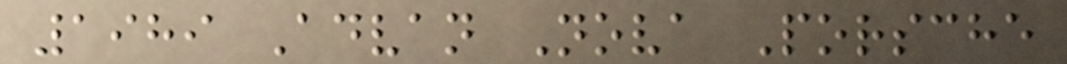1989 Advan Nova Porsche
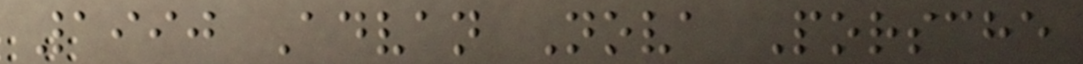1990 Advan Nova Porsche
